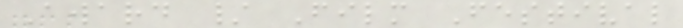Award / Film Festival
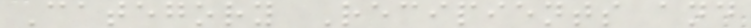Category Recipients and
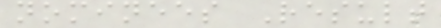nominees Result
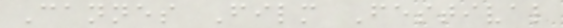Cannes Film Festival
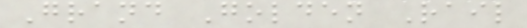Grand Golden Rail
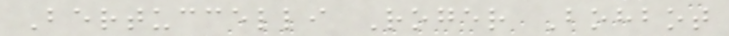Bertuccelli Roger Bohbot
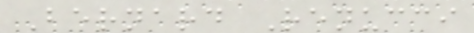Bernard Renucci
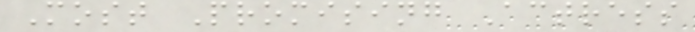Most Promising Actress
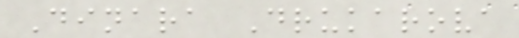Dinara Drukarova
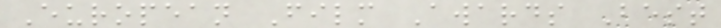European Film Awards Best
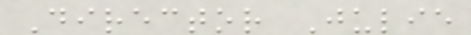Director Julie
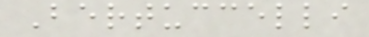Bertuccelli
